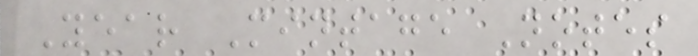Year Mintage Notes
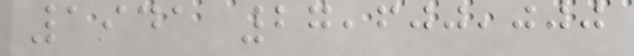1941 27,600,000
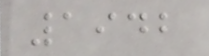1942
